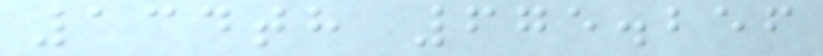134th 675.256
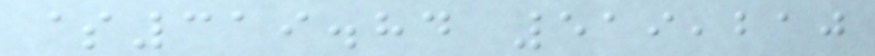$319.84 519,210
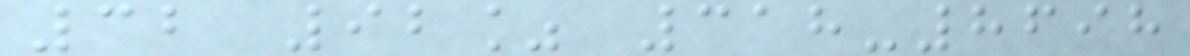32 92% 318-8698
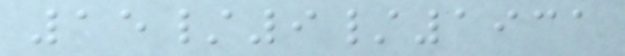15/9/1931
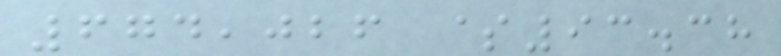674,026 $93.38
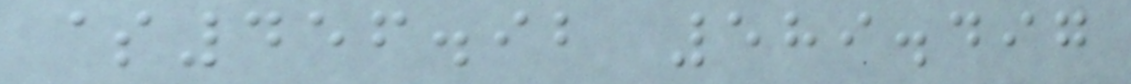$456.92 589.497
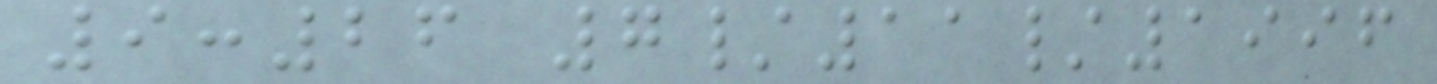9:26 7/11/1996
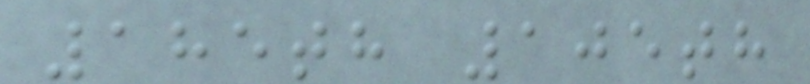185th 105th
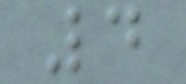4
